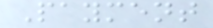Payment
